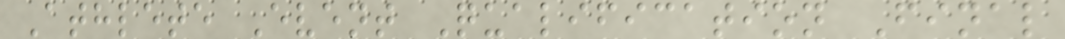Athlete Event Qualification Final
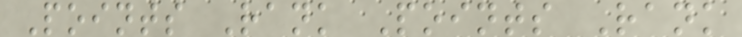Points Rank Points Rank
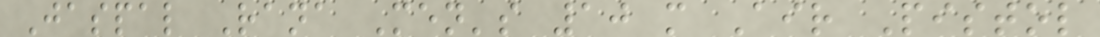Jaspal Rana Men's 10 m Air Pistol
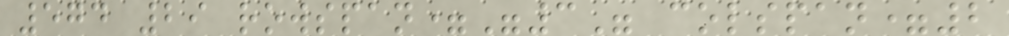574 29 rowspan="3" colspan=2
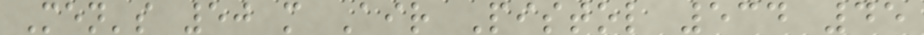Men's 50 m Air Pistol 534 45
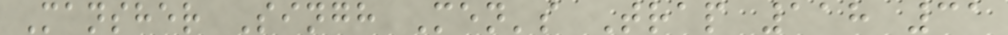Mansher Singh Men's Trap 118 31
